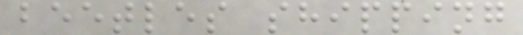beetles shipping
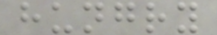hungry
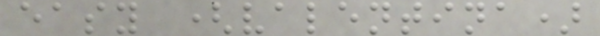easy (valentina)
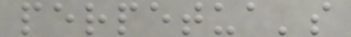perpetua's
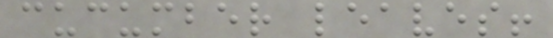cucumber leaves!
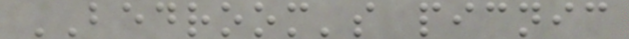BEDROOM's picnic
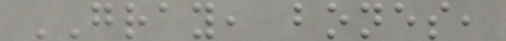GRAY, bones,
